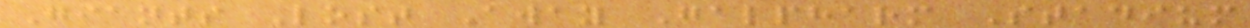Giants Lost Away Galpharm Stadium
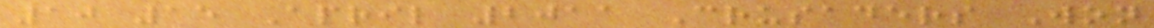10 15 April 2011 Crusaders Won
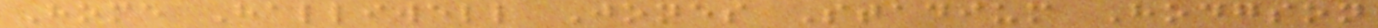Home Halliwell Jones Stadium Hodgson
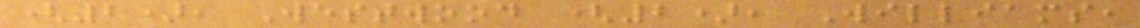(2), Westwood (2), Williams,
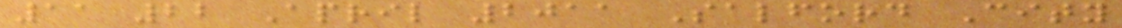11 22 April 2011 Salford City
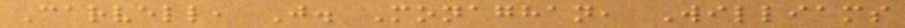Carvell, J. Monaghan, Williams
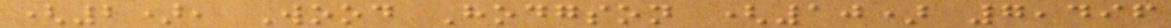(2), Wood Hodgson (10) 7,496
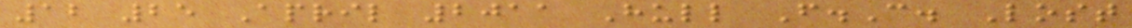12 25 April 2011 Hull F.C. Lost
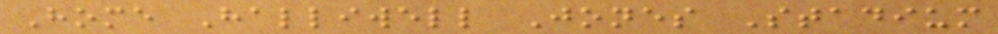Home Halliwell Jones Stadium
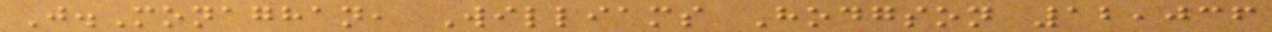J.Monaghan, Williams Hodgson 12,036
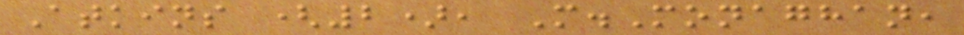Atkins (2), M.Monaghan,
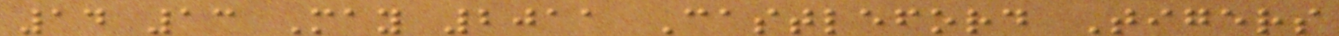14 13 May 2011 Castleford Tigers
